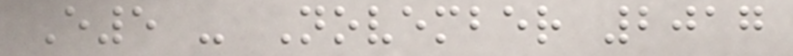E5 - November 2017
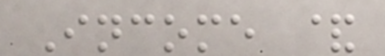Income &
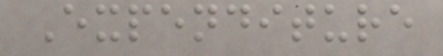Expenditure
